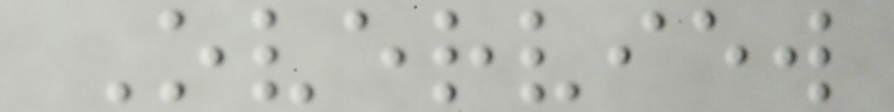Overview
